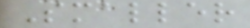Smaller
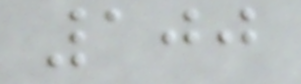100
